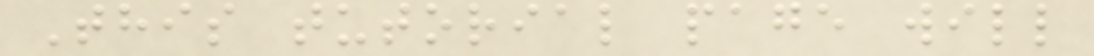This tutorial page will
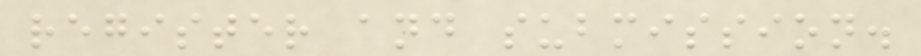register and submission.
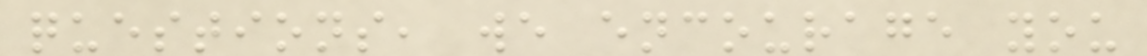questions, we encourage you
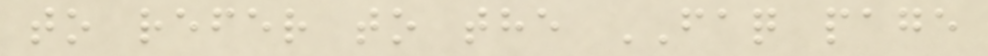to refer to the FAQ page
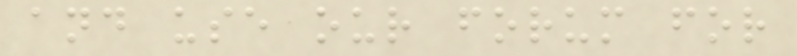and use our forum for
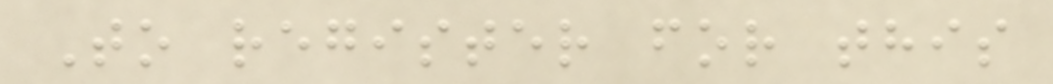To register for this
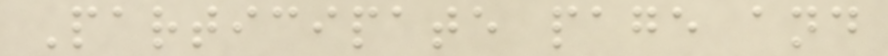Participate page and
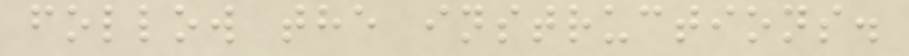follow the instructions.
